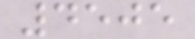4505
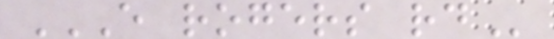E ROGERS RD
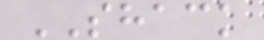SHACK
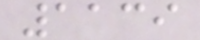1139
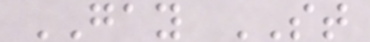GAY ST
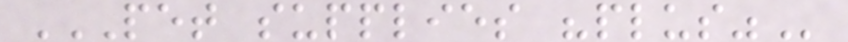PET SUPPLIES "PLUS"
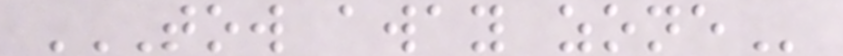TOW AWAY ZONE
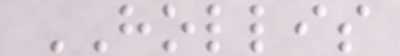HOLLIS
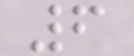6
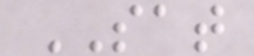SAT
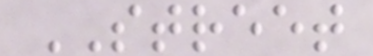STREET
